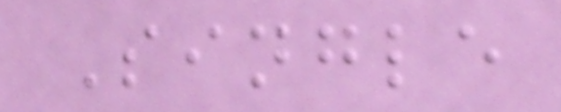Single
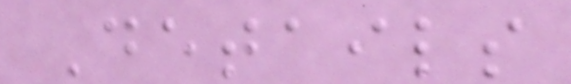Details
